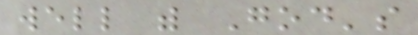well with God's
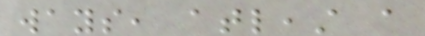ways, atleast a
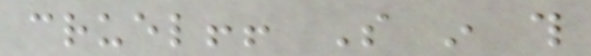cruel!! So in this
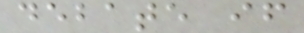debate if
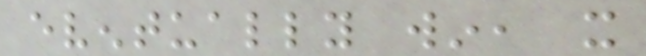eventually win, it
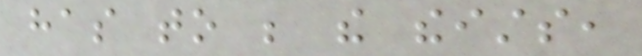has to be the theists,
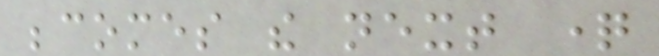becomes the next question
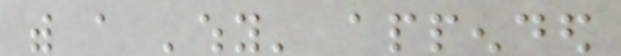with a 'why' appended
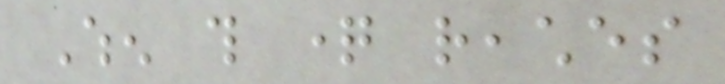When this question reaches
